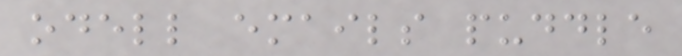odell emails puddle
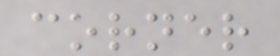corner
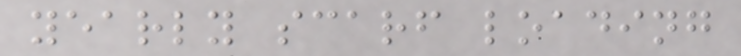yearly scarf loading
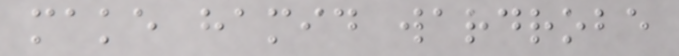make hamid wardrobe
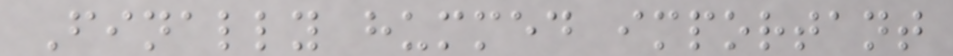Finally hummed important
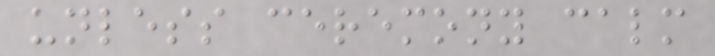unless ceremony calm
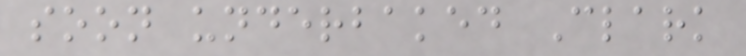soon underbaked Clark
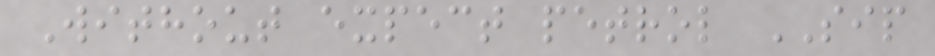Without expect petrol SIP
